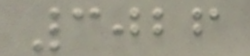3026
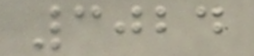3024
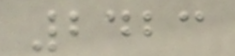2423
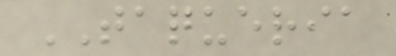TAQUERIA
